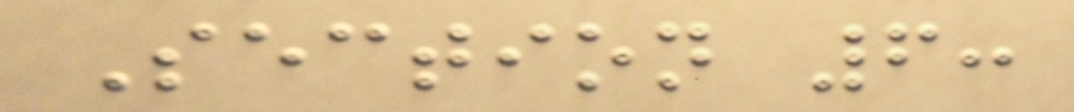Section 6:
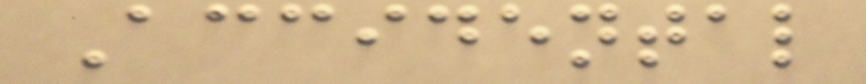Accidental
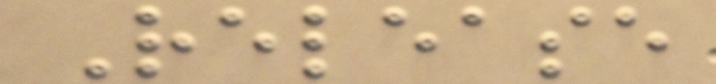Release
